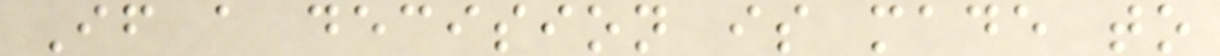If a decision is made to
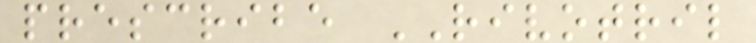prescribe RIVOTRIL
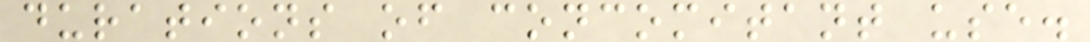durations of concomitant use.
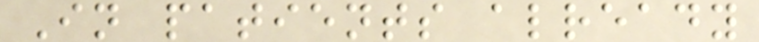In patients already
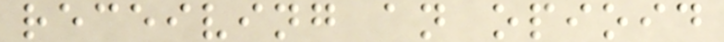receiving an opioid
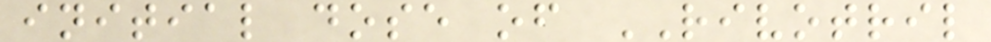initial dose of RIVOTRIL
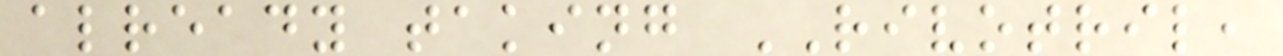already taking RIVOTRIL,
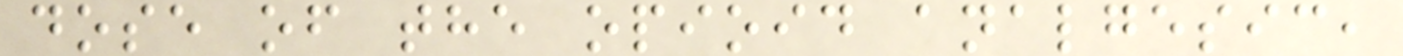dose of the opioid analgesic,
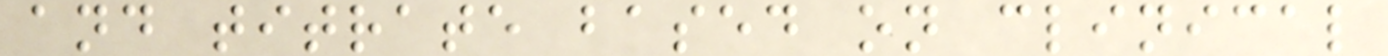and titrate based on clinical
